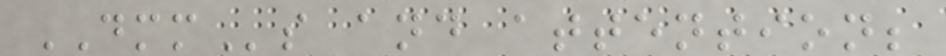DMMs and attention;
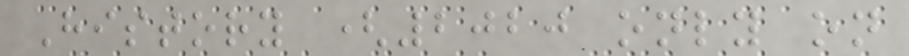History (2020 only on
